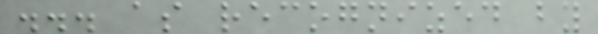... as recognized by
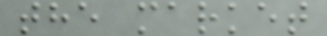the market
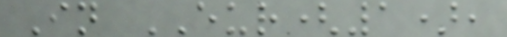In EUR(1),
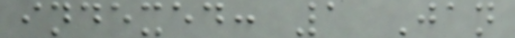indexed: 1 Jan
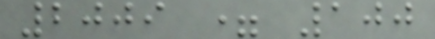2009 = 100
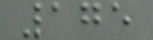175
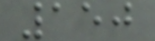150
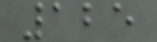125
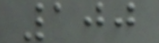100
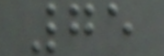75
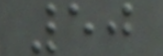50
